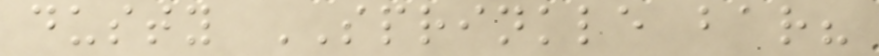dusty SPRINKLE bar?
